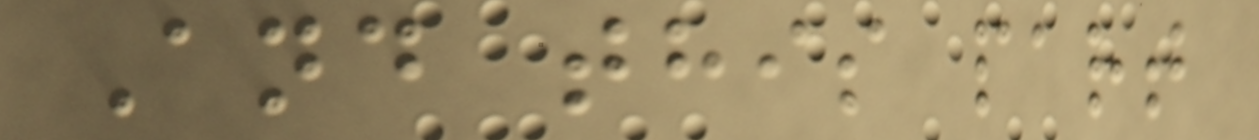And this part
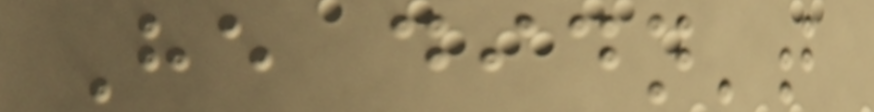He didn't
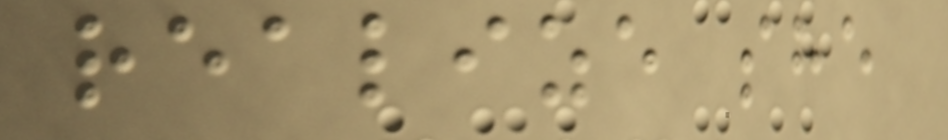realize she
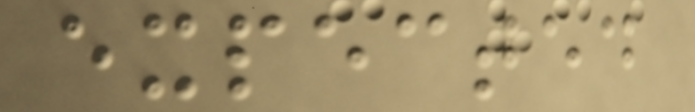expected
